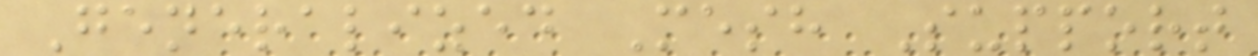Generalized Mesh Support
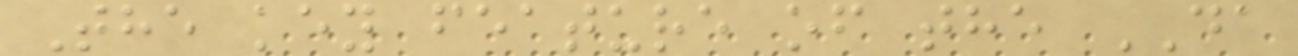The key feature of the DA
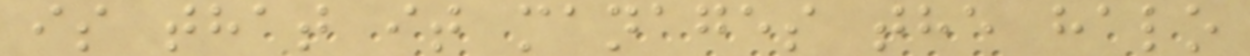is that it manages the halo
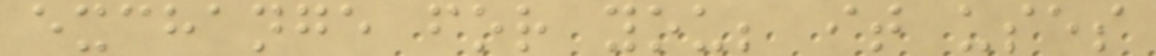exchange for you; it uses
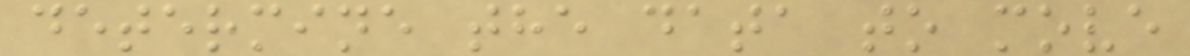determine the data to move
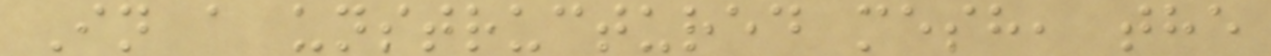In a unstructured mesh, the
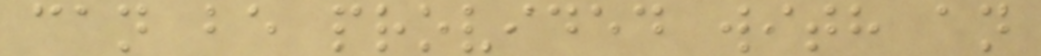can be provided with an
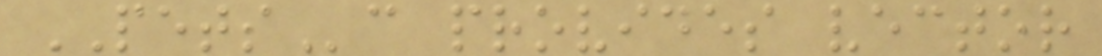PETSc provides vector
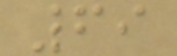69
